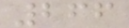266
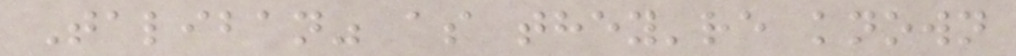Taliban" as they're known
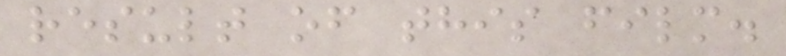result of this film.
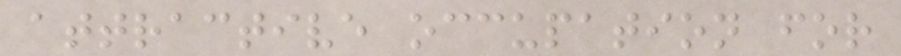attractive occupation for
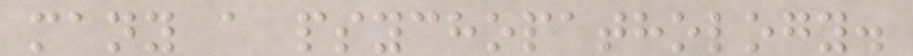many a psychopathology.
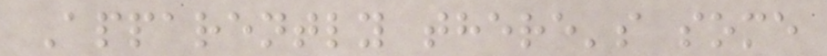Apparently there's some
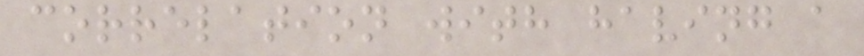correlation with having a
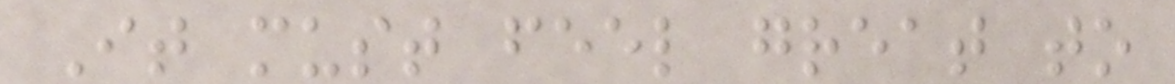It must feel great to
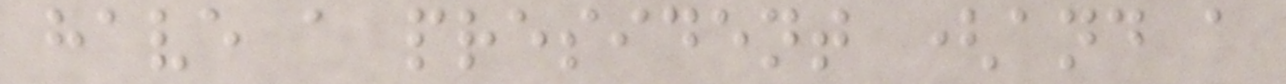have a president (and a
